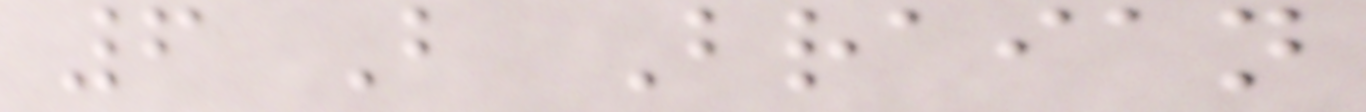6 B Braian
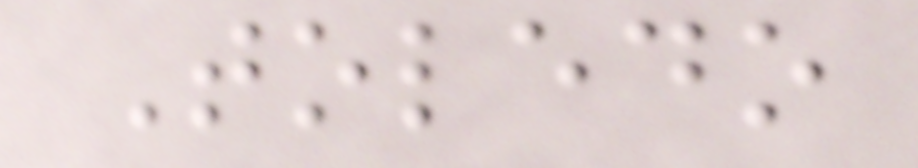Toledo
